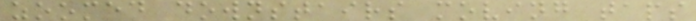zoomed downstairs moving taps
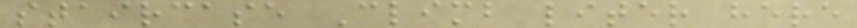staircase Climb liter here
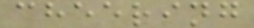cheering
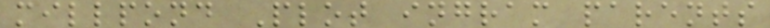millpond Plot ingram parents
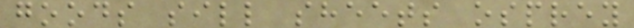goods sill sheets osprey
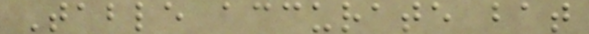Table accurate bat
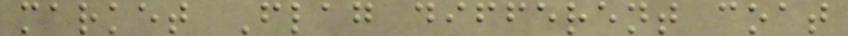market Flag different coat
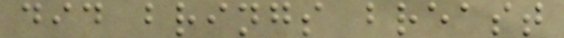did brings breast
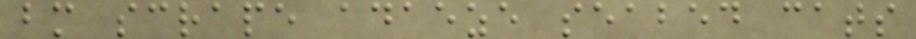bm scrape adaeze seabed cats
